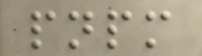pnpm
